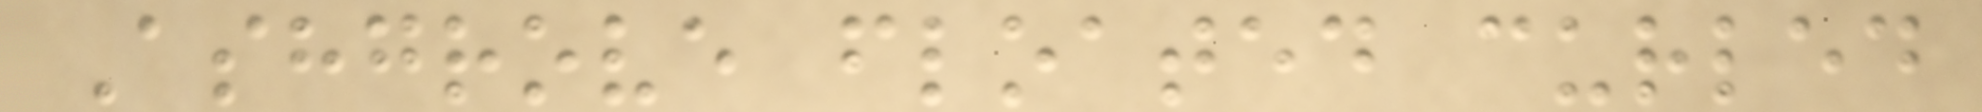Ashgrove floated curled
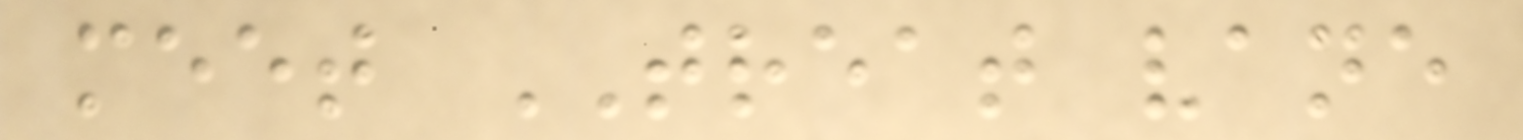meet TREAT vane
